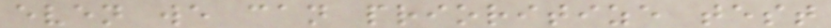even we can prioritize test
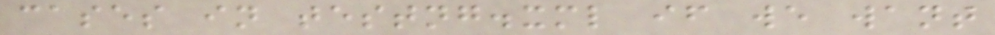cases in testng.xml if we want
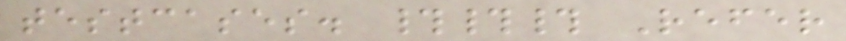testcases. ### Refer
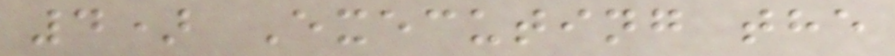4) Executing the
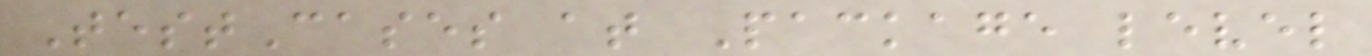TestCases at Package level
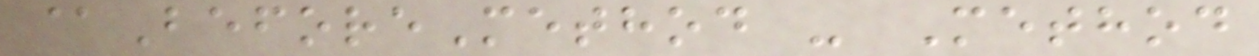@BeforeMethod - Method
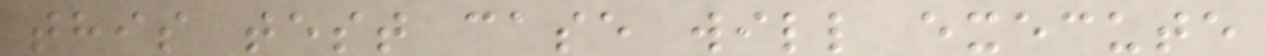this test case will execute
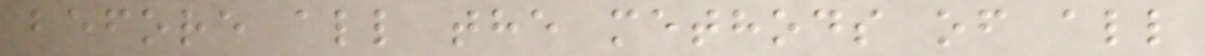before all the methods of all
